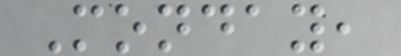Monday,
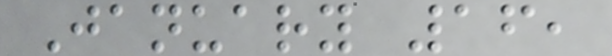January 16,
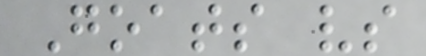Goats vs
